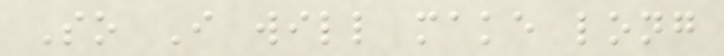So I will make long
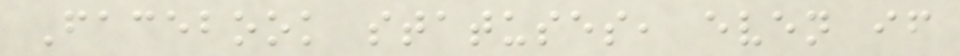Facebook statuses, even if
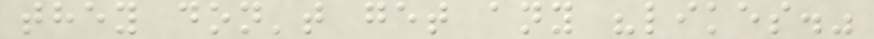they don't get any "likes."
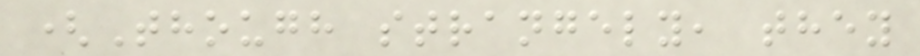(Though strangely, they
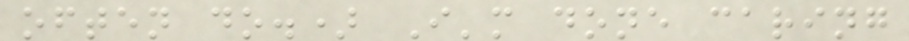often do.) I'm done caring
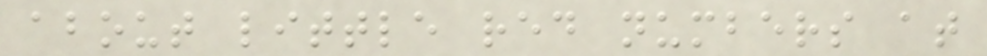about little red numbers at
